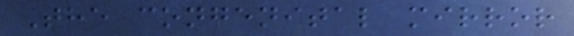The congenital mirror
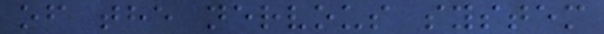of the nervous system
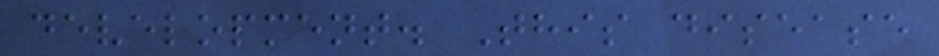development. This disease
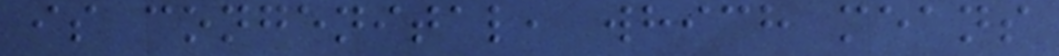is congenital, which means
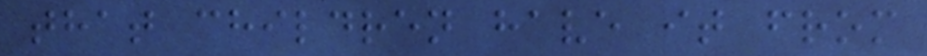that children have it from
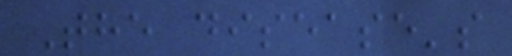The disease's
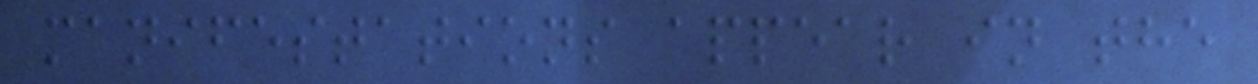manifestations appear in the
